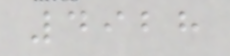4928
